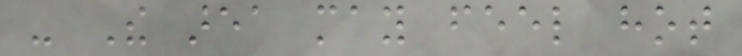- The area may feel hot
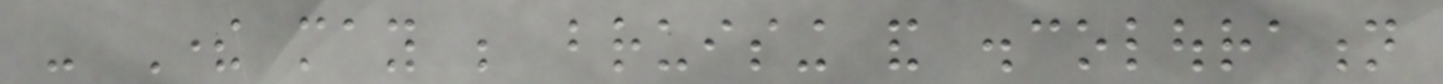- There may be bruising and discolouration
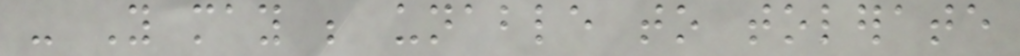- You may be unable to tolerate
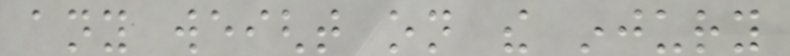any weight on the injury
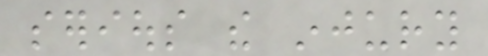serious the injury
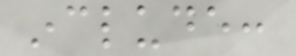include:
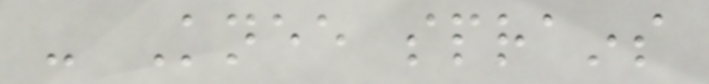- Knee sprains
